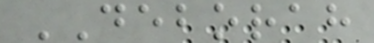DEBORAH
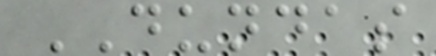DUNDAS
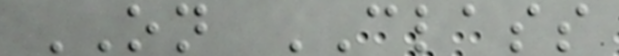ON CLASS
